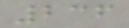236
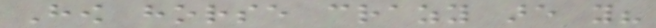How horse crazy are you?
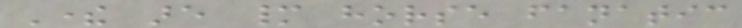There are many horse fanatic
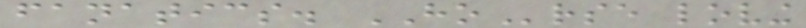fanatics. HOrse loving
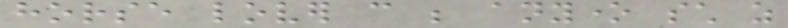horse lover can be anyone such as
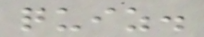quiz.
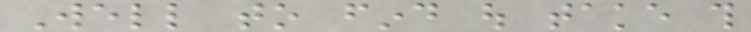Well to find out take this
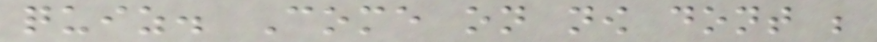quiz. Come on now dont be
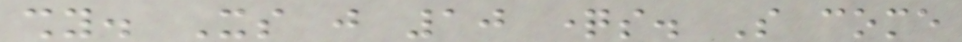shy. Its just 10 questions. So come
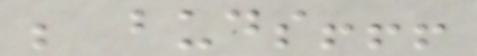be buds!!!
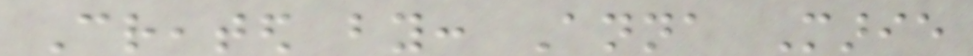Created by: Anna Marie
